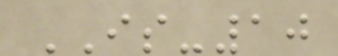IS-10
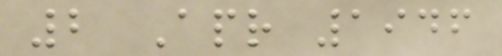2 Apr 1946
